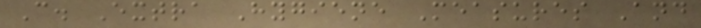C. Extra Hygiene Measures And
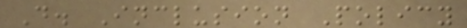D. Inclusion Policy
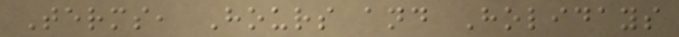Terms, Hours and Holidays
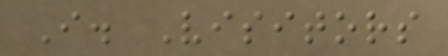I. Visitors
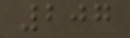207
